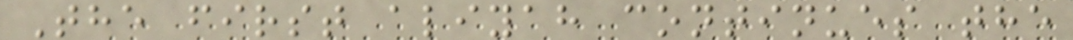The first aliyah continues the
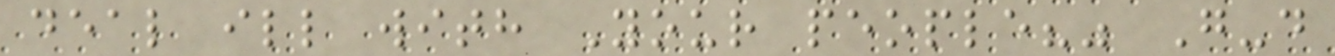deal ill with Your people?" G-d
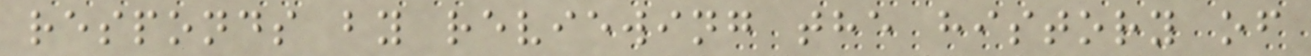responds by reviewing the history of
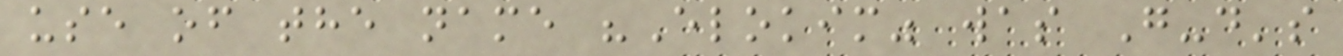use of the name "Elokim" was G-d's
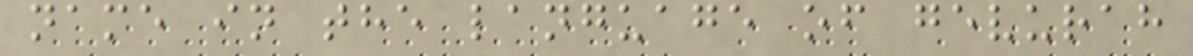name in the language of gevurah
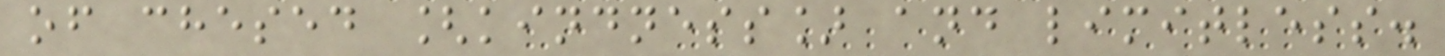of chesed [kindness] and limitless.
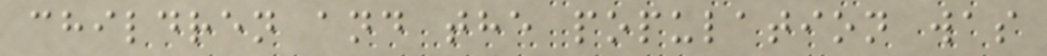children and the population was
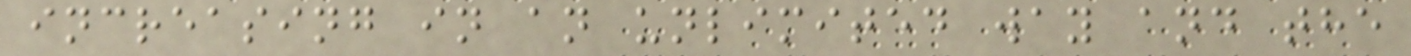increasing in an unlimited way and the
